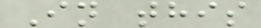In this
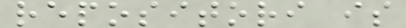repositori is
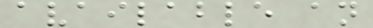available an
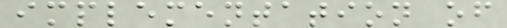implementation of
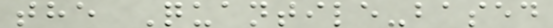the Quantile-based
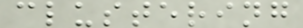clustering
